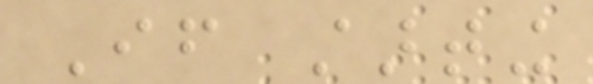If starting
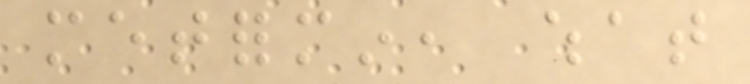metformin, what
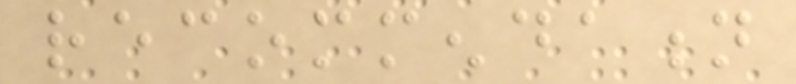recommendation
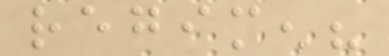regimen?
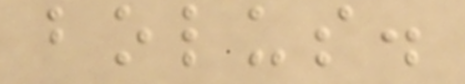bolus.
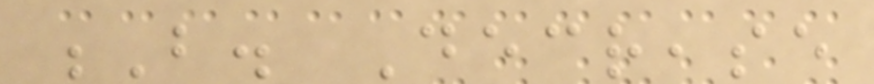B. Decrease
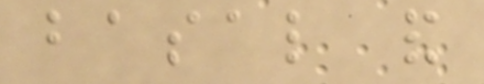basal and
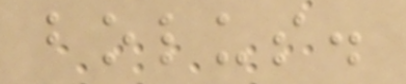bolus.
